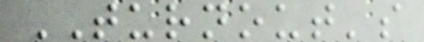TURNOUT's
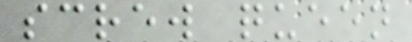screw queen
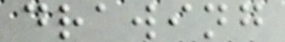drawing
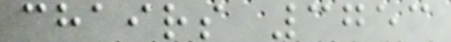chairs 3753
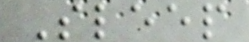Sleep
